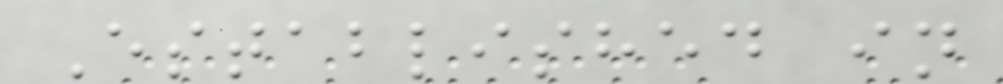Established in
